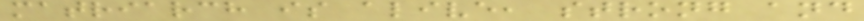matriarch is alive, strong and
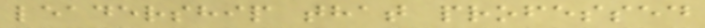leadership that professed
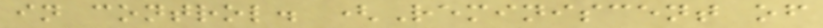in control. (Reminiscent of
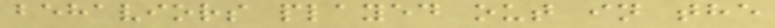behaviors played out in the
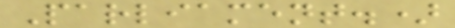Parliament.)
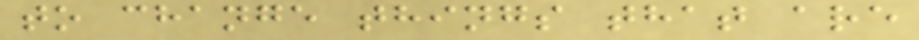to change things that are
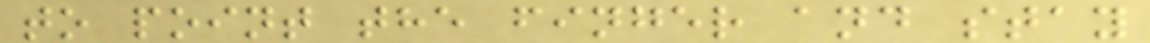to point the finger and stay
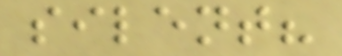silent?
